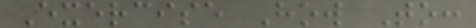Exercise How To:
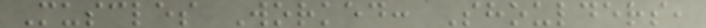Muscles Worked: Shoulders,
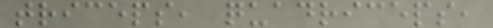triceps, quadriceps,
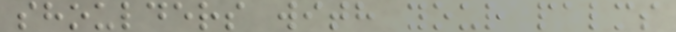shoulders with your palms
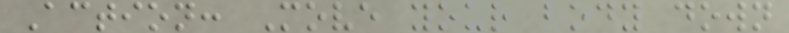Action: Move your body down
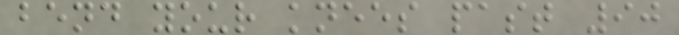bend your knees past 90
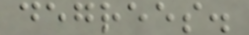degrees.
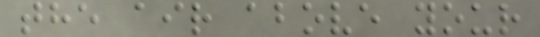the air above your
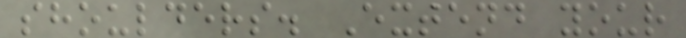shoulders. Extend your
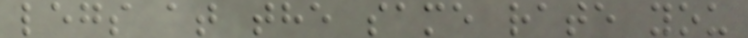legs at the same rate you
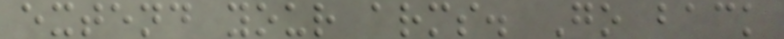extend your arms. Go back
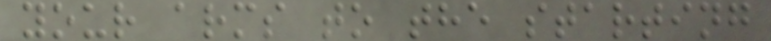your arms to the starting
